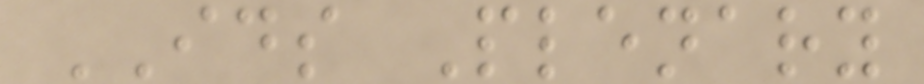IDS Plenary
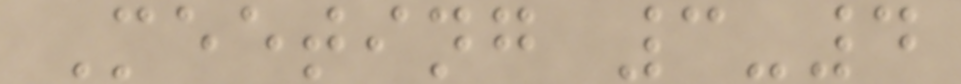Meeting 3-4
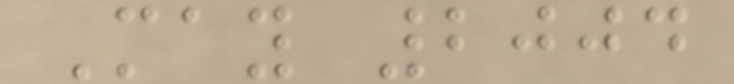May 2004
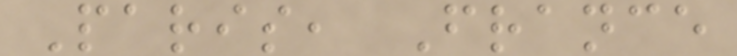Paris, France
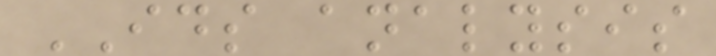IDS analysis
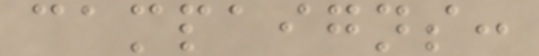campaigns:
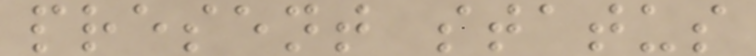present status
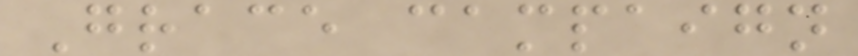Grace campaign
